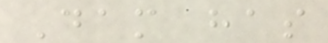Dam has
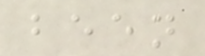been
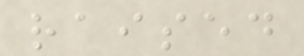raised
